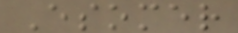Esomer
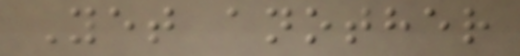Yet another
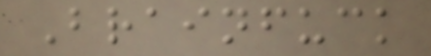Brainfuck
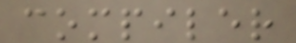compiler
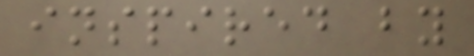inspired by
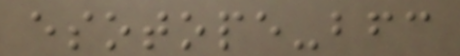esotope-bfc
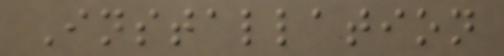Installation
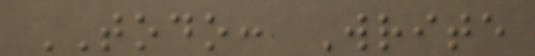TODO: Write
